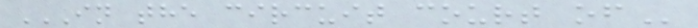IN THE CIRCUIT COURT OF
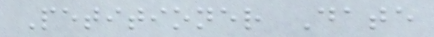Petitioner Date
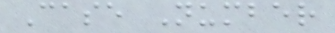Case Number
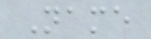Name
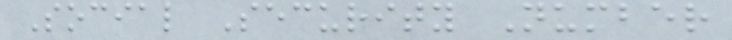Social Security Number
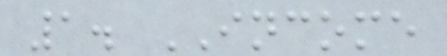1. INCOME
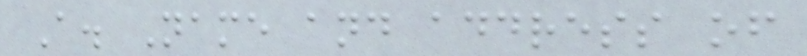A. Name and address of
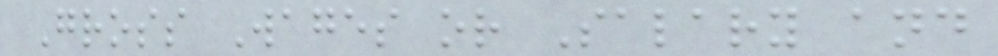Gross Wages or Salary and
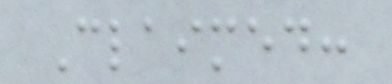Claimed:
